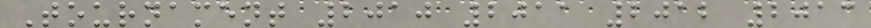Tournament 2010 2011 2012 2013
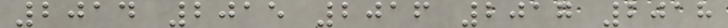2014 2015 2016 2017 2018
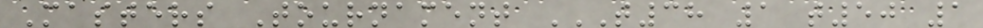Masters Tournament T38 1 T50 1
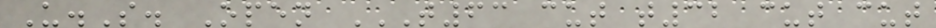U.S. Open T63 CUT T32 CUT CUT
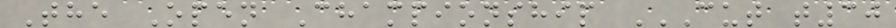The Open Championship CUT T30
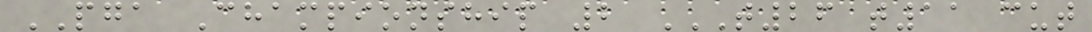PGA Championship 2 T26 T11 CUT
